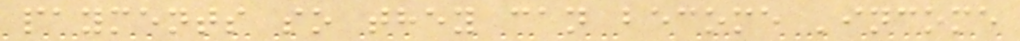payments so they can become 'income
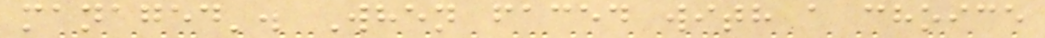managed'. When faced with a choice
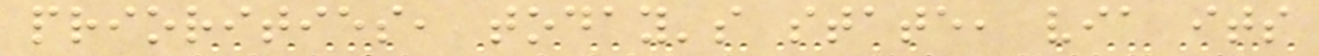priorities, today's state, via its
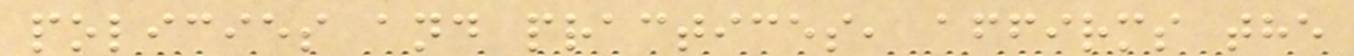policies and practices, affirms the
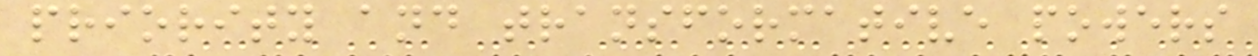priority and transformative powers
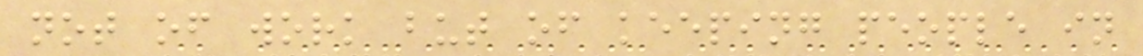not of work but of keeping people in
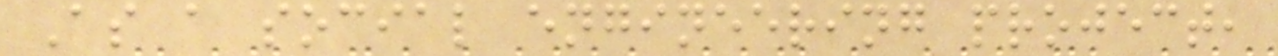As a social engineering project,
